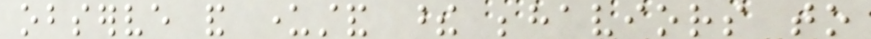observe and understand these behaviors to
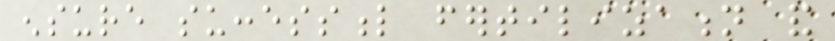ensure successful fertilization and
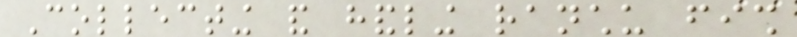Collecting and handling ranchu fish
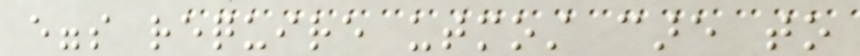eggs require utmost care to
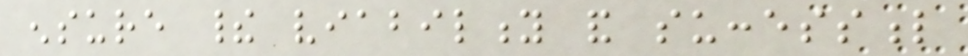ensure their viability and successful
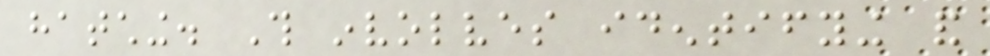hatching. This involves identifying and
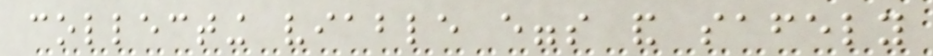collecting viable eggs and safely
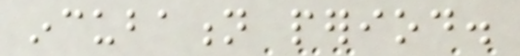incubation period.
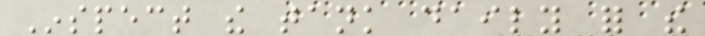Inspect the tank daily for the
